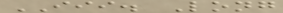III. Long
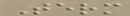Term
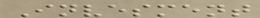Invesment
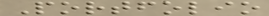Portfolio
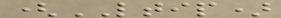(LTIP)
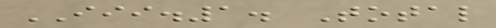III.1. Total
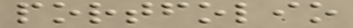portfolio
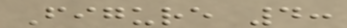Figure 4:
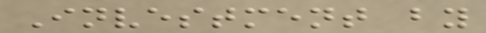Investment by
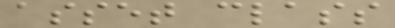asset class
